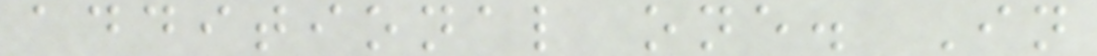additional one. In
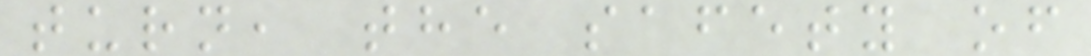turn, the safety of
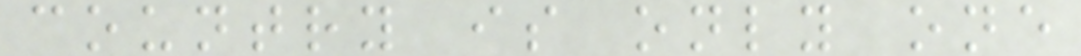country is only one
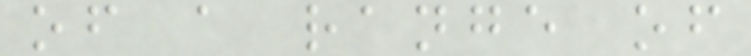of a range of
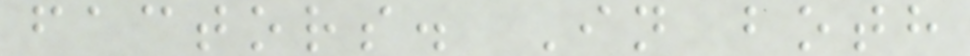factors. In both
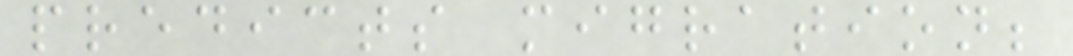predicts migration;
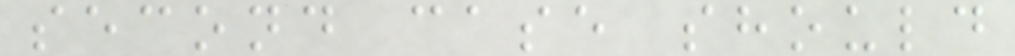second case should
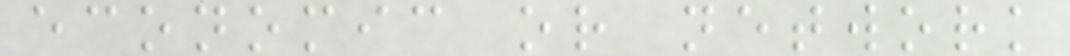economic or network
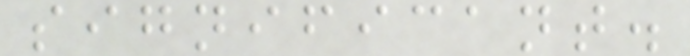significant.
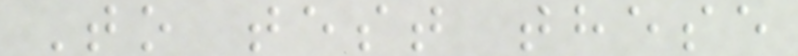To test these
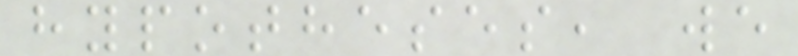hypotheses, we
